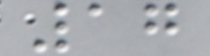17
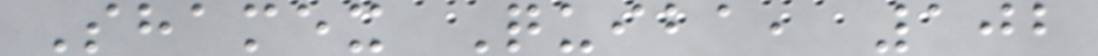Shamex Quiba, 102
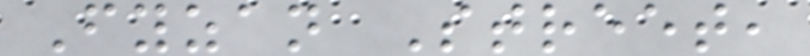Fyzan Street,
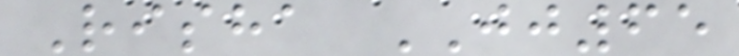Risha JJ65
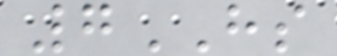7HS
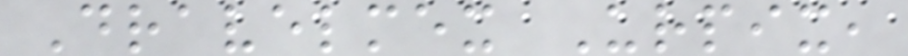Dravelmex Urpix,
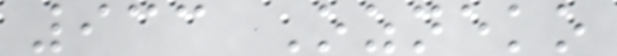933 Ozneko
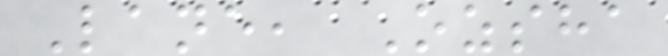Lane, Ozsha
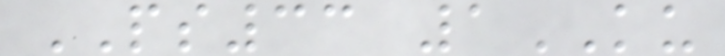PS33 1KU
